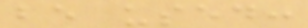be used:
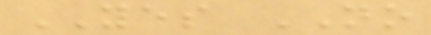YES NO
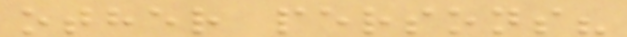other persons?
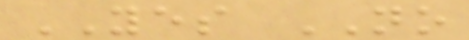YES NO
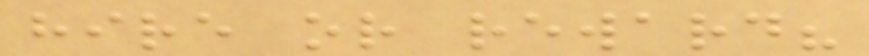hire or reward?
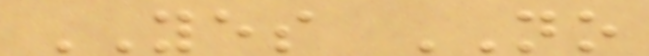YES NO
